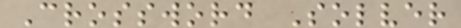Crossword Solver
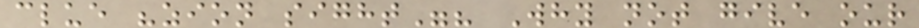clue "zion sight"? Why not give our
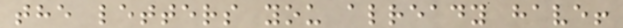the letters you already have!
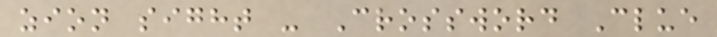zion sight - Crossword Clue
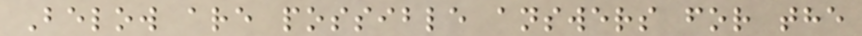Below are possible answers for the
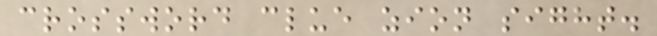crossword clue zion sight.
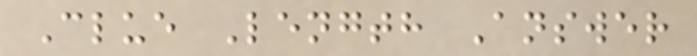Clue Length Answer
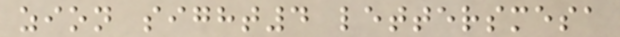zion sight4 lettersmesa
